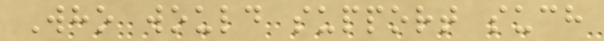Who would support such
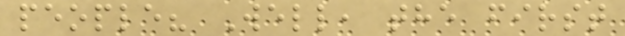people? Well, the first
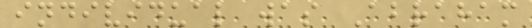individual was Abraham
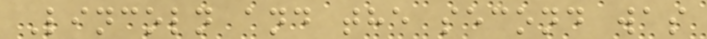Lincoln and the second was
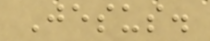Jesus.
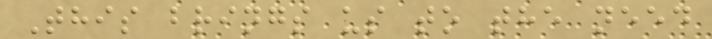This brings us to the need
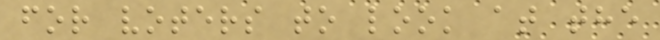for voters to look at the
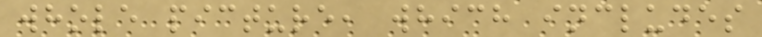whole picture, which includes
